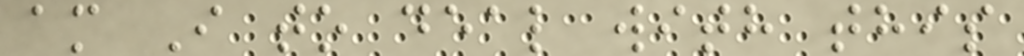am I to deal with this
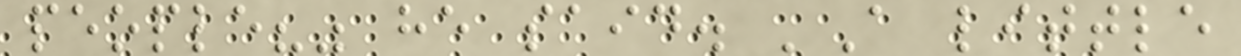people?" he said. 'A little
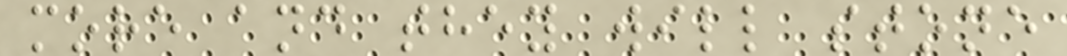more and they will stone
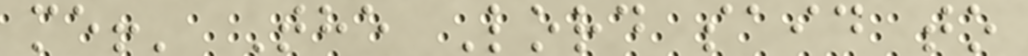me!' The Lord said to
